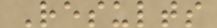Results
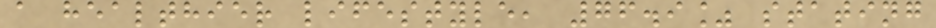a healthier lifestyle, 76.9% stating
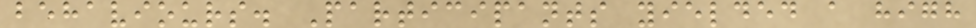behaviours. Participants yielded a high
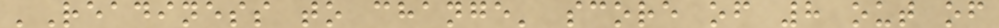'Readiness to change' score of 8 out of
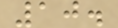10.
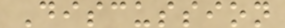Discussion
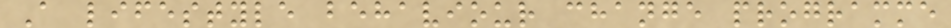A lifestyle behaviour change programme
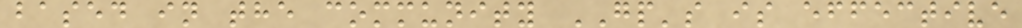based in the community GP's is effective
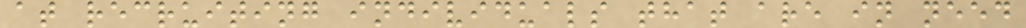at recruiting individuals that are in need
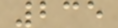235
